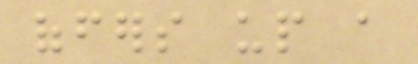offers up a
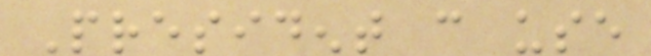President can use
